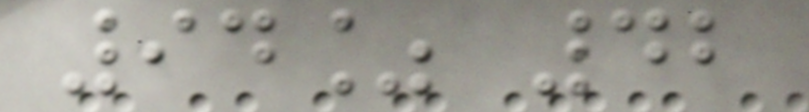94% 42
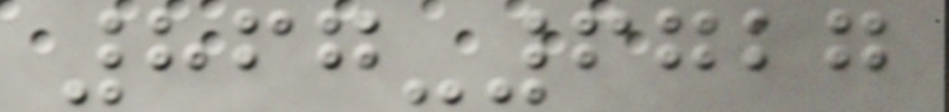867-6727
